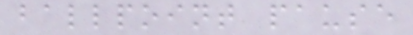ballpoint pause
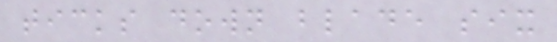ticks down blade six
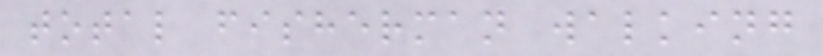total fisherman walking
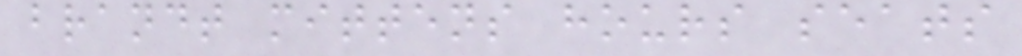brandt mittens hours seats
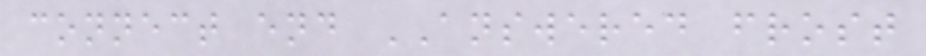connect end ANSWERED frost
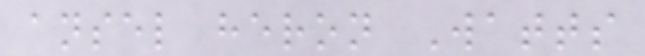ansel heron Watts
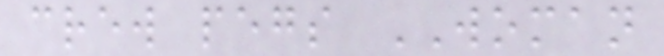crew pegs WOMAN
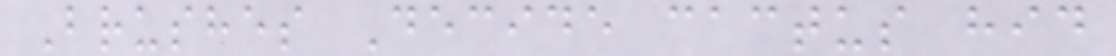Brushes Decide cactus hid
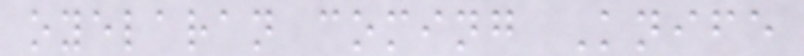oyelaran coming Knife
